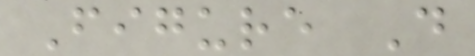Figure D
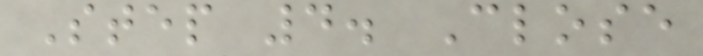Step 4. Close
